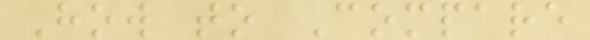How to Compare
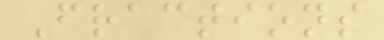Fractions
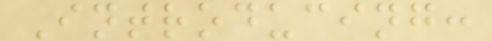Introducing:
